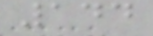144
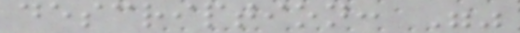description: ""
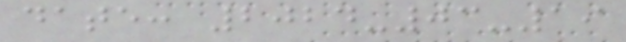date: 2024-03-19
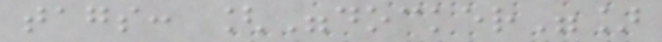tags: ["docker"]
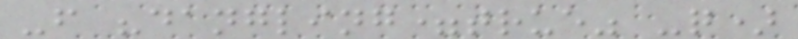-f "dangling=true" -q)
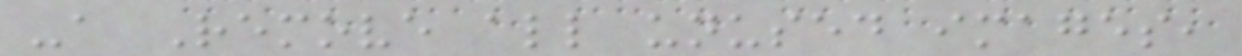-a Remove all unused images,
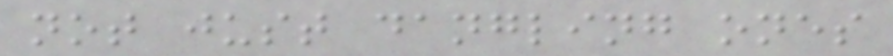not just dangling ones
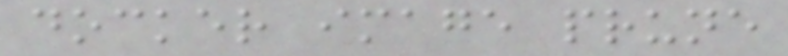docker image prune
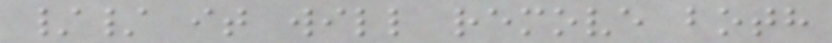// it will remove both
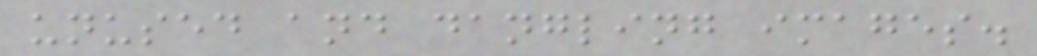unused and dangling images.
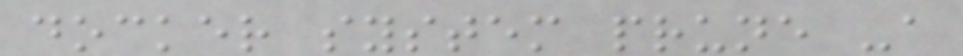docker system prune -a
